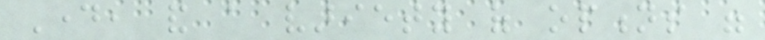Day, and a variety of options were
